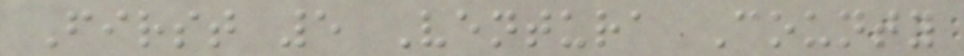First 5 Ventura County
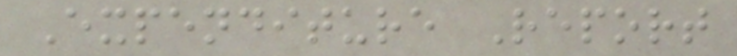Expenditure Report
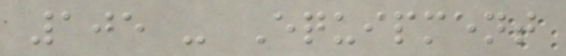105 - Equipment
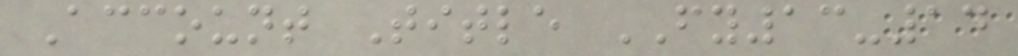Account Title FY13-14
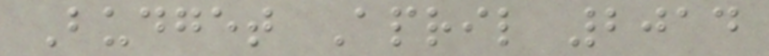Budget April 2014
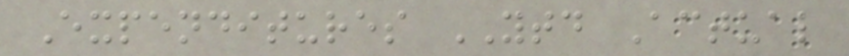Expenditures YTD Actual
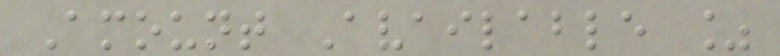Amount Available %
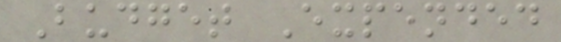Budget Expended
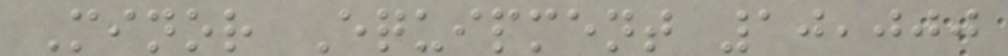Minor Equipment 10,000
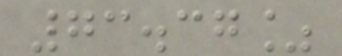73.37%
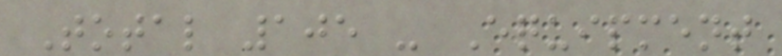Total 105 - Equipment
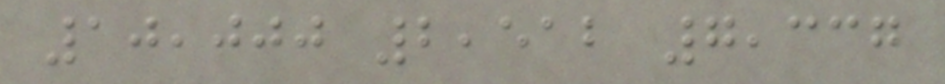10,000 2,512 7,337
